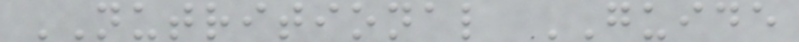NUTRITIONAL GUIDE
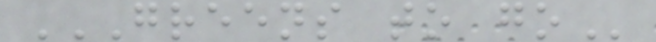GREENS TO GO
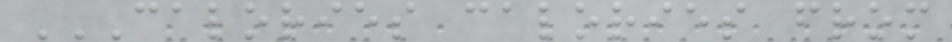CALORIES CALORIES FROM
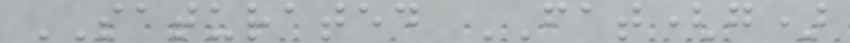SATURATED FAT(g)
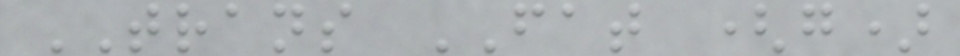TRANS FAT (g)
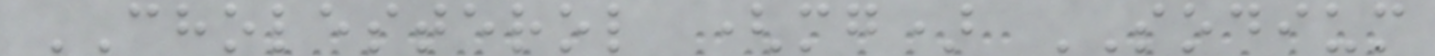CHOLESTEROL (mg) SODIUM
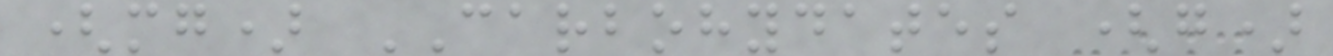(mg) CARBOHYDATES (g)
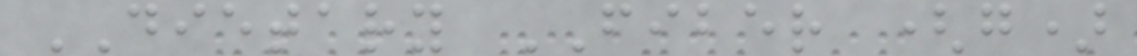DIETARY FIBER (g)
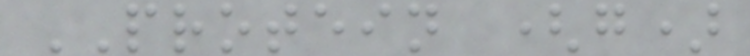PROTEIN (g)
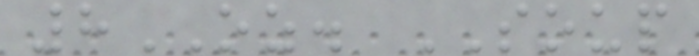8OZ. SOUP
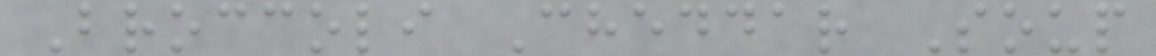Broccoli Cheddar Soup
